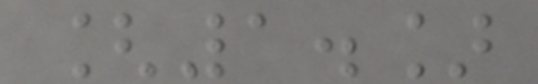[1.]
